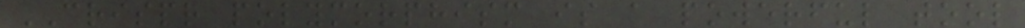CRISPR polymorphism is a powerful tool
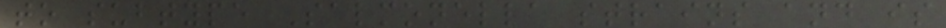to subtype Salmonella strains and is
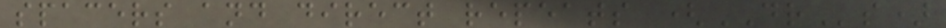spacers and direct repeats (DRs)
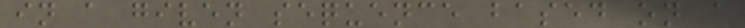in a given sequence based on a
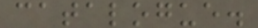catalogue.
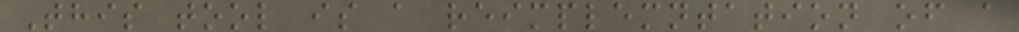This tool is a reimplemntation of a
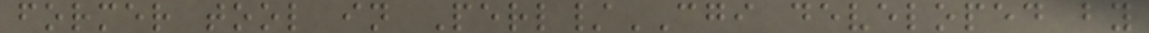former tool in Perl/CGI developed by
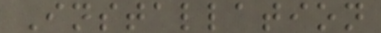Installation
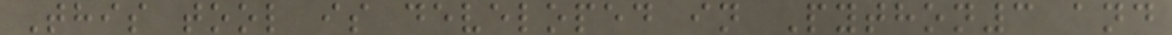This tool is developed in Python3 and
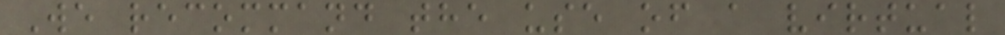We recommand the use of a virtual
